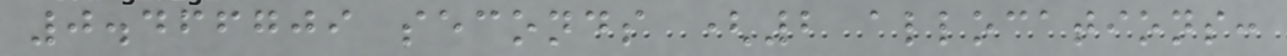0.466709 seconds (2 allocations:
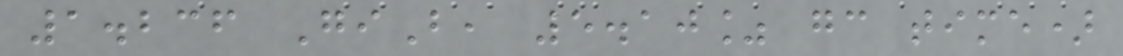1.236 GiB, 5.10% gc time)
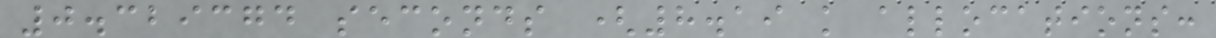0.329374 seconds (8.19 k allocations:
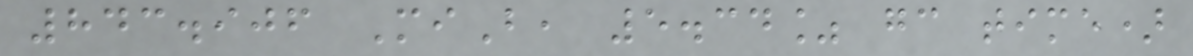843.906 MiB, 5.34% gc time)
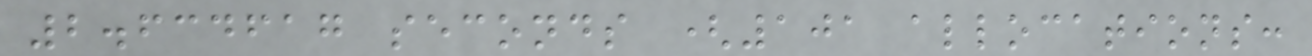2.634617 seconds (101 allocations:
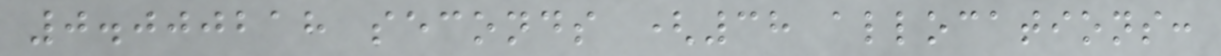0.000218 seconds (38 allocations:
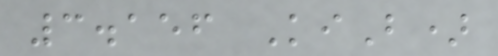3.156 KiB)
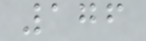176
